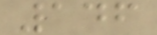146
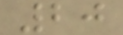20
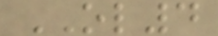OL4
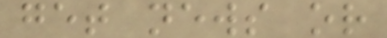get news or
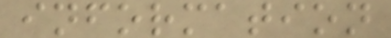information
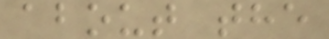about the
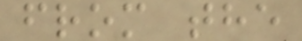from the
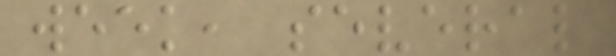week, several
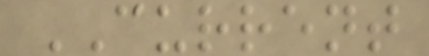CURRENT
